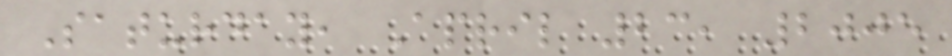Saturday, April 23, 2005
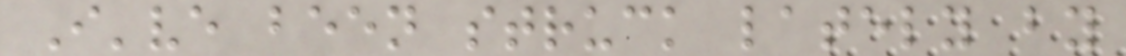I've been struck lately by
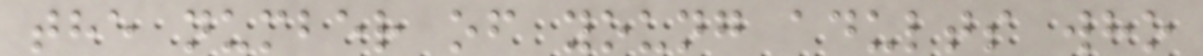the number of young adults who
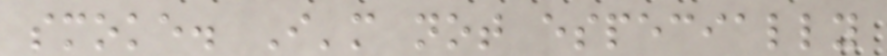smoke. I'm not especially
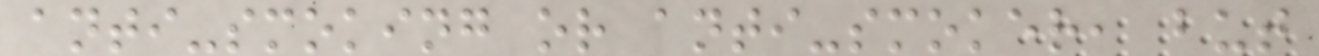anti-smoking or anti-smoker, but
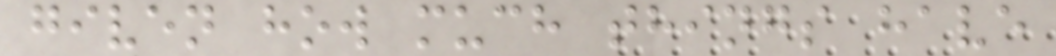given how much things have
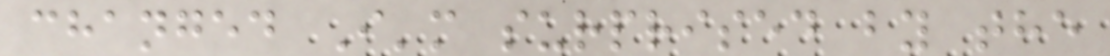changed I'm surprised by the
